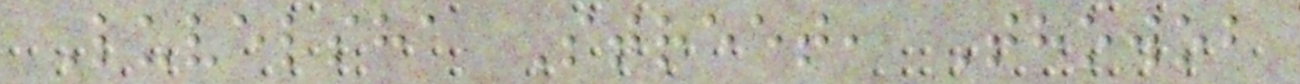Luvelsha Street, Thowob
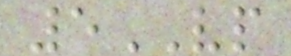5VP
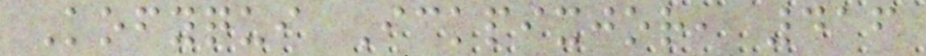Kofyqui Ickpixjor, 416
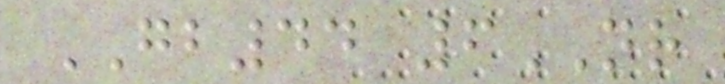GB44 6NR
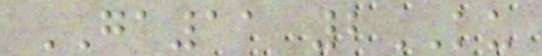GA11 2KU
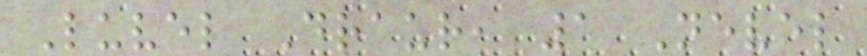Luvel Draur, 1 Nevel
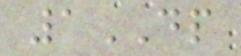1DP
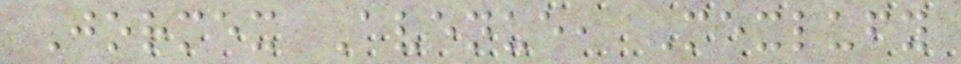Jormex Avenue, Mexlufy
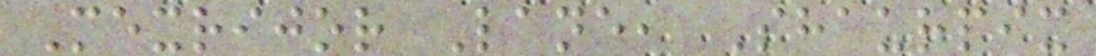Mexrijor Lane, Shaurpix
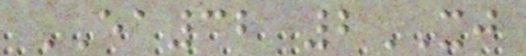EA32 2XJ
